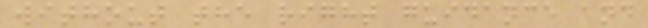without the right guidance and
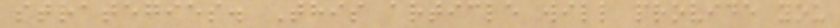strategies. This article will provide you
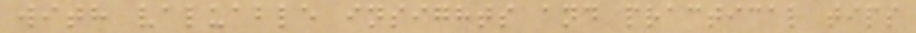with valuable insights and practical tips
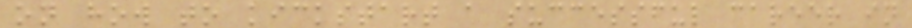on how to kickstart a successful career in
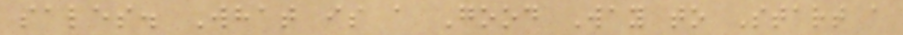sales. What is a Good Way to Start a
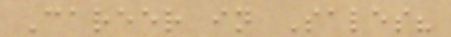Career in Sales?
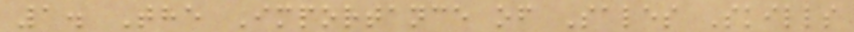1. The Importance of Sales Skills
